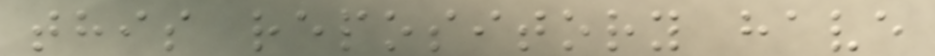this repository have
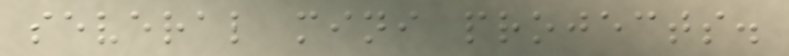several mini projects.
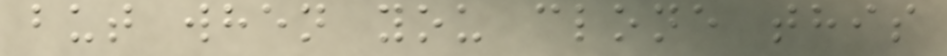but when you clone this
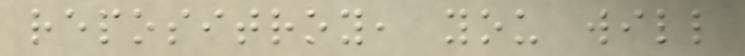repositroy, you will
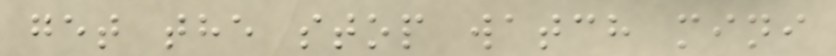get the stop watch mini
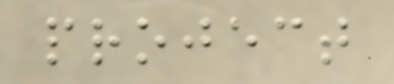project
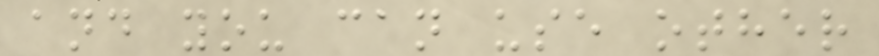and you can use other
